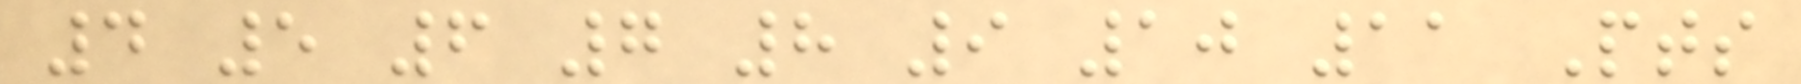4 5 6 7 8 9 10 11 Pts
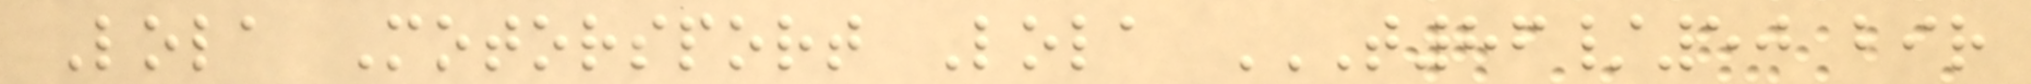Lola Motorsport Lola T86/50 BIR
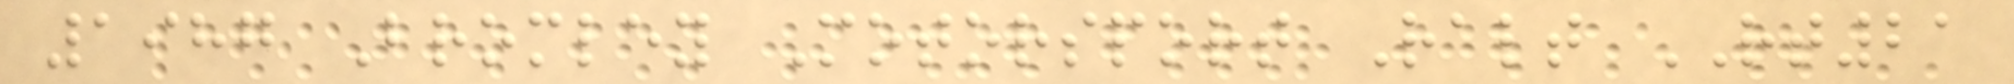1987 Bromley Motorsport Ralt RT21
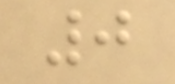0
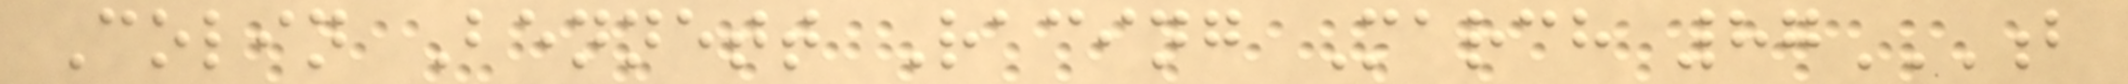Colin Bennett Racing March 87B
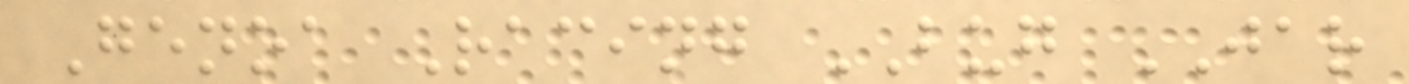Genoa Racing BUG JAR
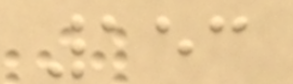153
